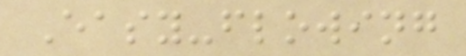Easy-flowing
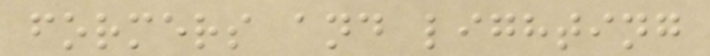formers and lighting
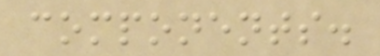components.
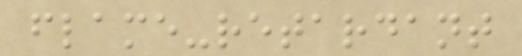flame-retardant
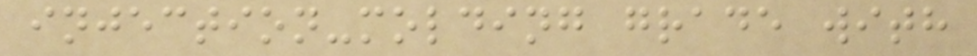injection-molding grade with
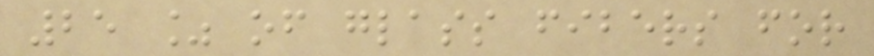25 % of glass fibers for
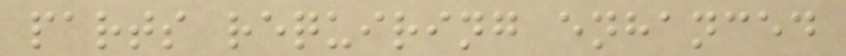parts requiring enhanced
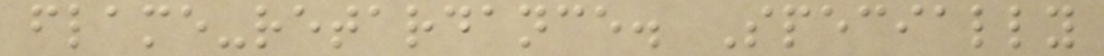flame-retardance. Specially
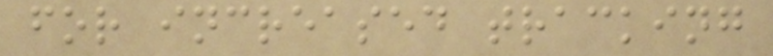for increased tracking
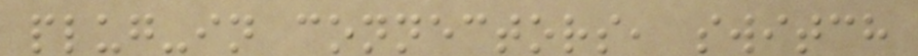plug-in connectors, switch
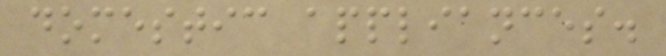domestic appliances.
